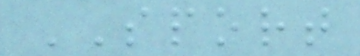SPORT
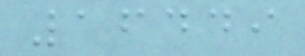16449
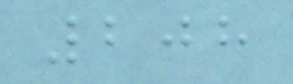208
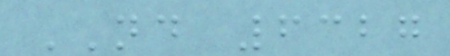ND 6327
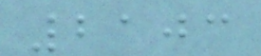2103
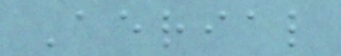Aerial
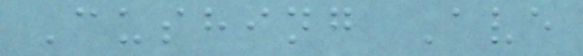Cushing Ave
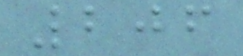206
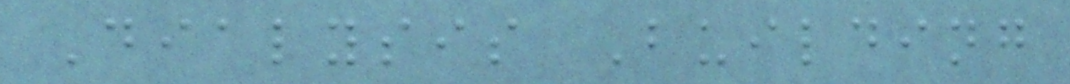Dialysis Building
